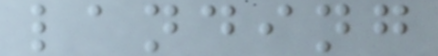landing
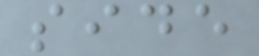side
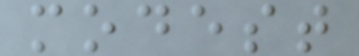modest
